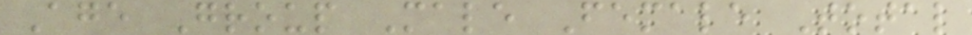Age Group Male Female Total
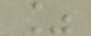%
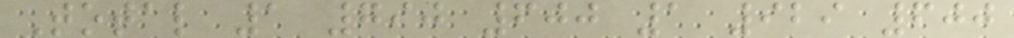Total 1 790 600 1 929 600
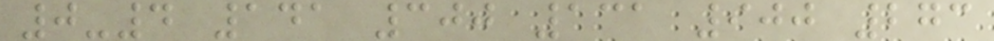0-4 141 300 131 900 273
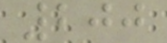200
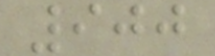900
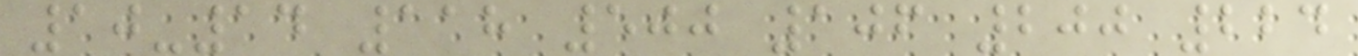10-14 118 500 106 200 224
